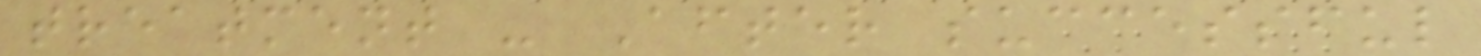treatment - After successful
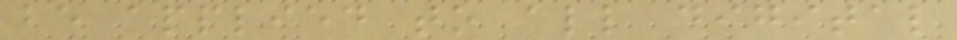be applied to all digital
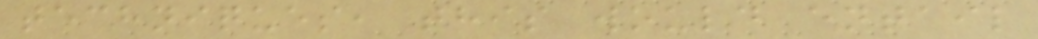techniques, this would entail
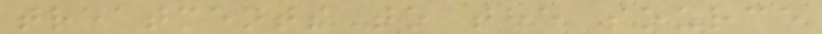treatments to the source
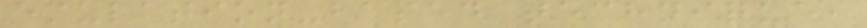emulation-based technique,
